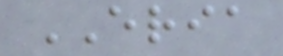ERIA
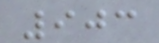903
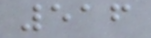516
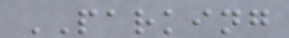PARKING
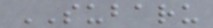SUBARU
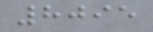8095
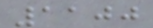1100
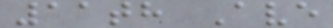11th Ave
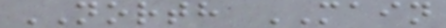NORTH MAIN
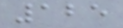125
